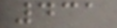431
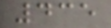435
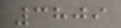3809
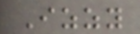Izzy
